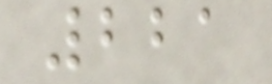221
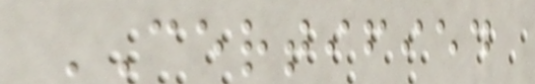CERTIFIED
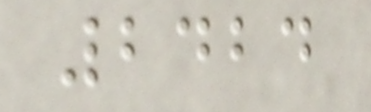2424
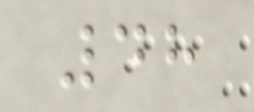48
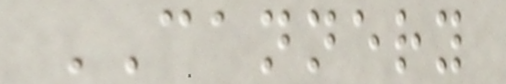CANNERY
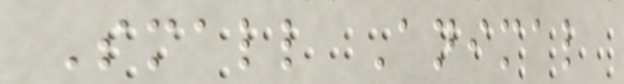Small Animal
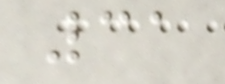31
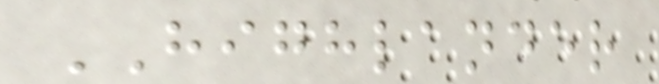HIGHLANDER
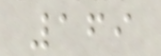169
